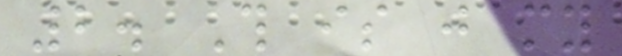2. This is just my
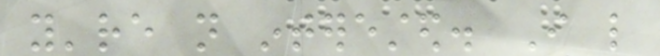you're not interested. I like
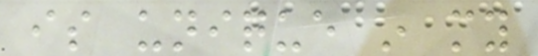is unique in my
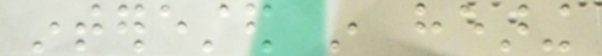interested in hearing
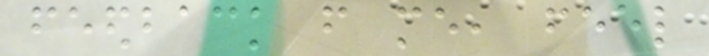feedback from me, feel
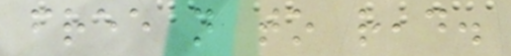free not to read.
